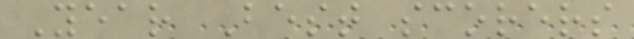Year Best scorers
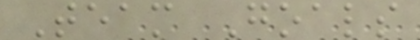Team Goals
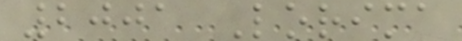2001 Lorima
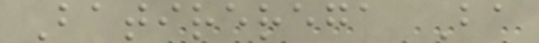Batirerega Ba
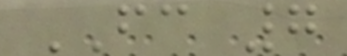FC 7
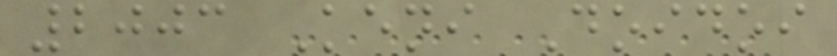2003 Keni Doidoi
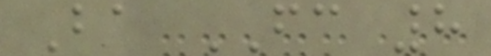Ba FC 8
